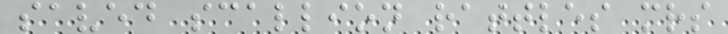saved scallion rattles mrs
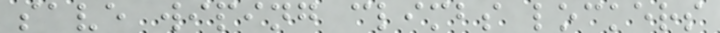save wiping climbs lockers
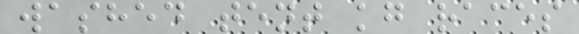washed tent kg races
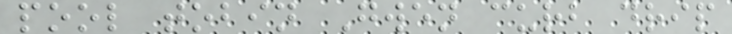pool tobin Gwen curb drip
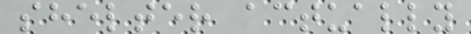shelter actually
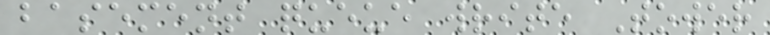basement queue write Tower
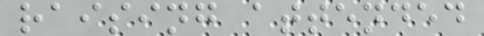raising attended
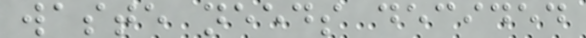waste needs decided
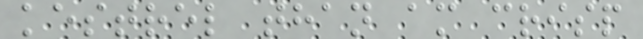kestrel than am crisp
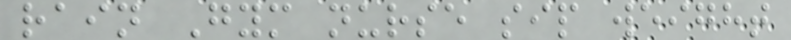rain Gym nurse sip weight
